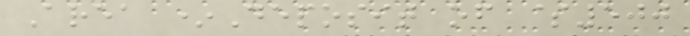Area *Deposit of $500
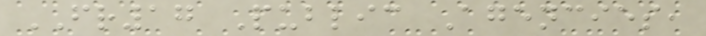FR17 Public Agencies,
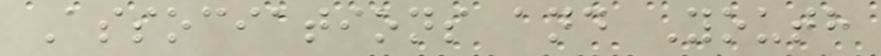Associations and Youth
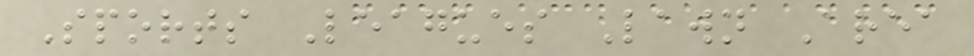Sports Leagues Lawn Area
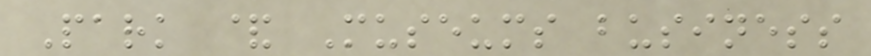Park & Museums business
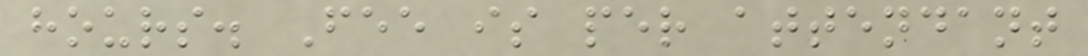hours. Fee is per attendant
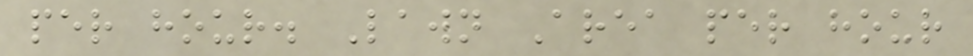per hour. Lawn Area per hour
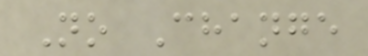No Change
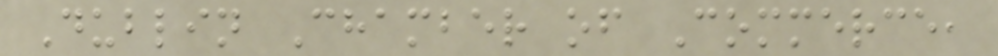Dublin Chamber of Commerce,
